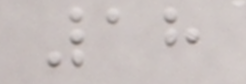18
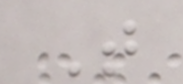T
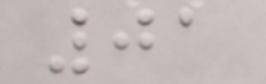01
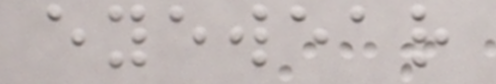eyewear
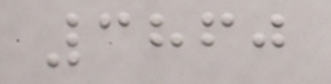3860
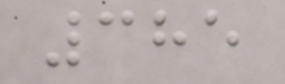385
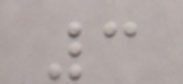3
